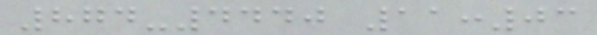874-4440 11:03
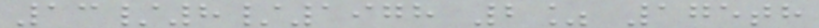13/8/1978 2% 175th
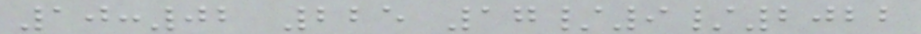10:02 225 17/9/2022
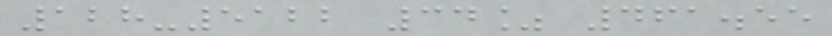128-5122 34% 461.55
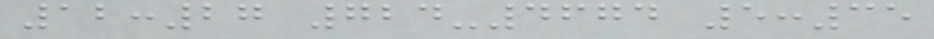12:27 724-4674 5:35
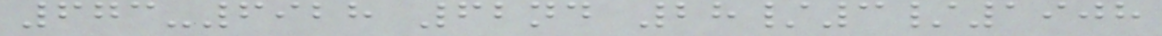673-6928 62nd 28/3/1908
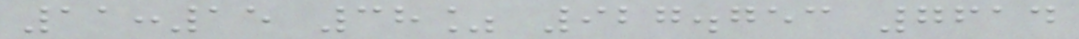11:15 38% 927.753 7614
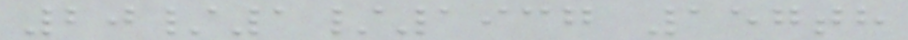20/1/1937 157th
